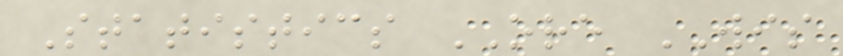Statistics ORE WIS
